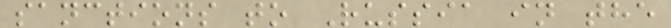sanctions to Russia in the
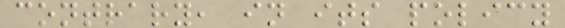contrary, in its policy
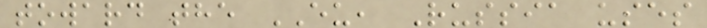toward the EU, Russia uses
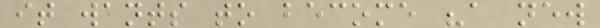it wants to become "a new
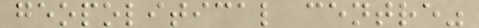geopolitical centre"
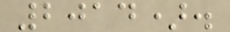2014).
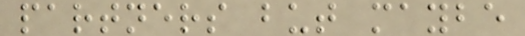partners but maybe
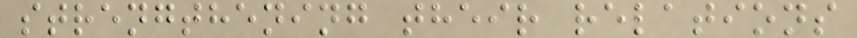strengthening their relations
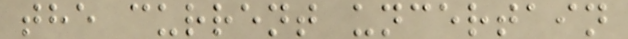the current uncertain
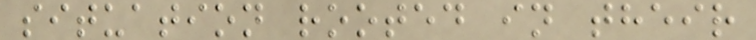situation rooted in their
